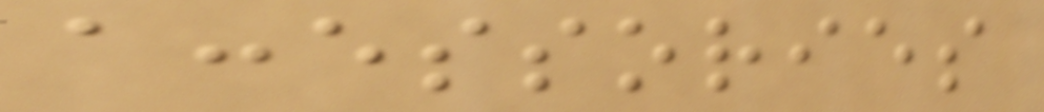accessories
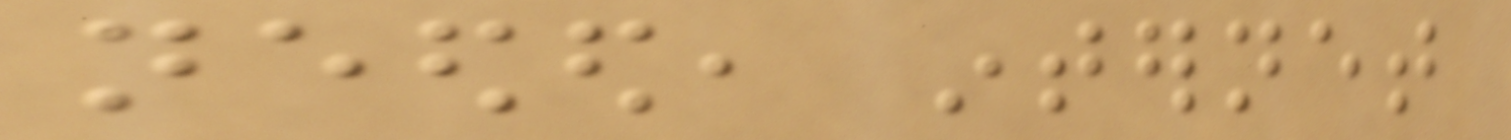needed, internet
